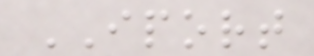IPORT
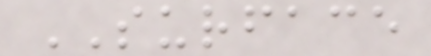SURFACE
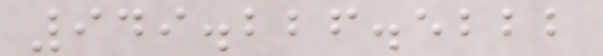949.226.5222
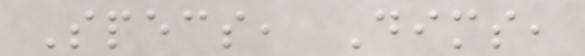Specs, Dims,
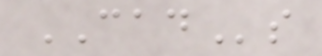CADs
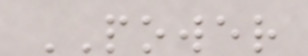POWER
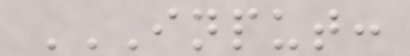INPUT:
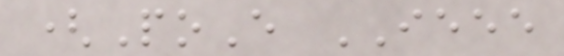(PoE IEEE
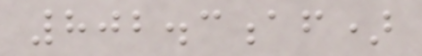802.3af)
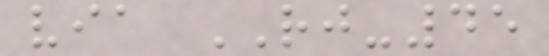via RJ-45
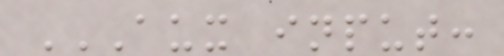AUX INPUT:
